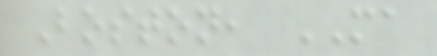Boston, MA
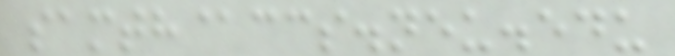samth@ccs.neu.edu
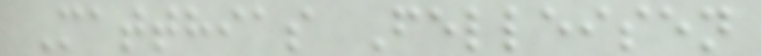Matthias Felleisen
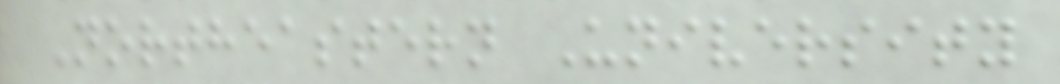Northeastern University
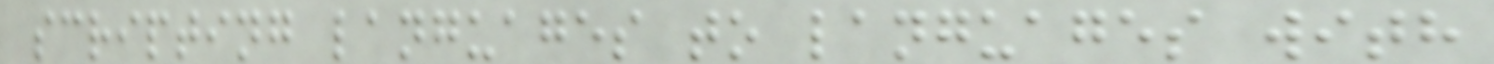scripting languages to languages with
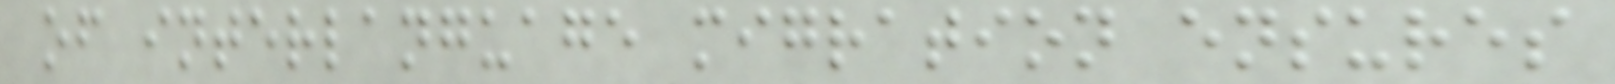of interlanguage migration ensures
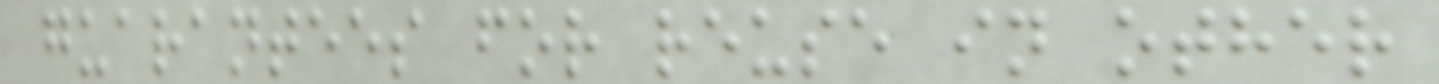guarantees for reuse in other
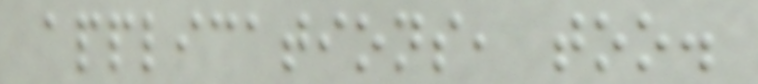applications, too.
